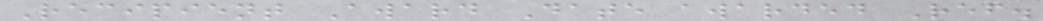Recipient Award Date awarded Ref.
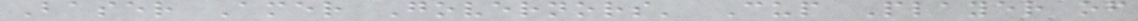Baser Amer Governors' Cup Player of
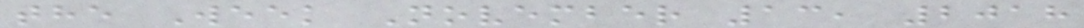the Week November 13, 2018
